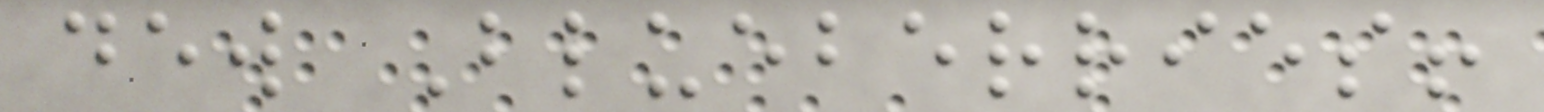dew Blueberries!
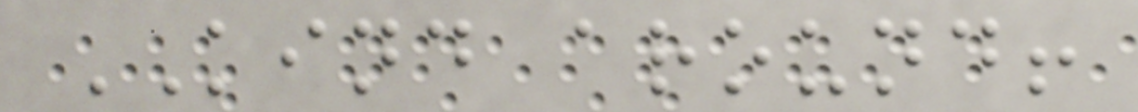KIND around!
